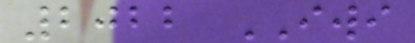2022 IWI
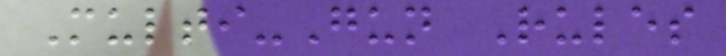Multi-Gun Rules
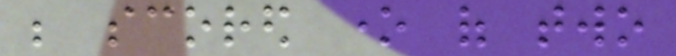be scored one of two
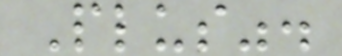Plus".
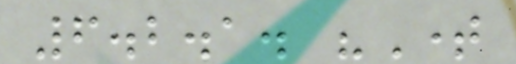6.2.1. "Time
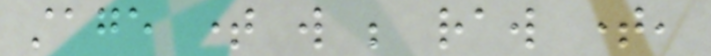stage time will be raw time,
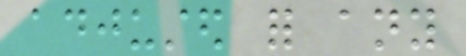adjusted for any
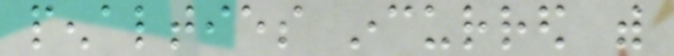penalties incurred with
